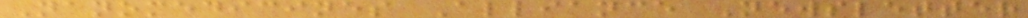Nanomedicines Alliance Newsletter
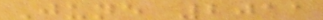June 2011
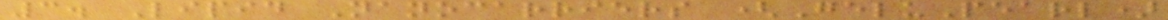3. Lipid Nanocarriers (GeluPearl)
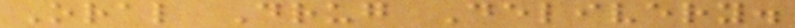Oral Drug Delivery.
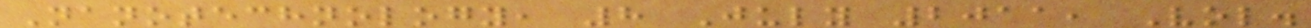Nanotechnology, 8 July 2011, Vol.
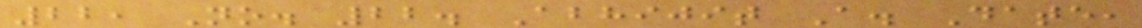22, No. 22. Abhijit A. Date,
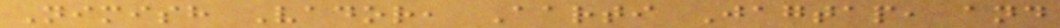Nimish Vador, Aarti Jagtap, and
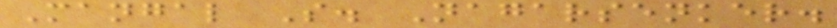Mangal S. Nagarsenker.
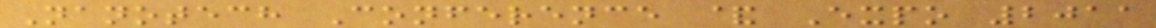Nanotech Conference & Expo 2011
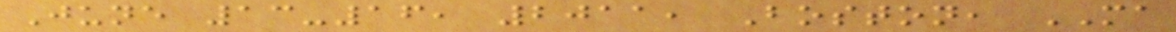June 13-16, 2011, Boston, MA
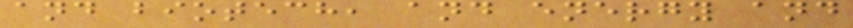and biotech, and energy and
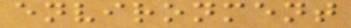environment
